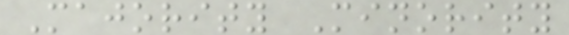Majority Minority
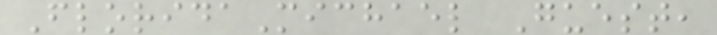FloridaMichael Guest,
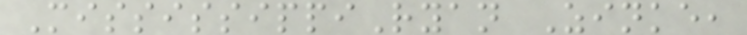MississippiRyan Zinke,
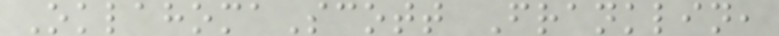OklahomaScott Franklin,
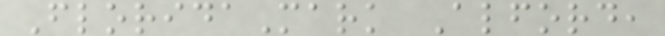FloridaMark Alford,
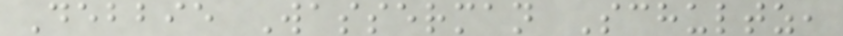Debbie Wasserman Schultz,
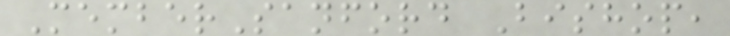MemberSanford Bishop,
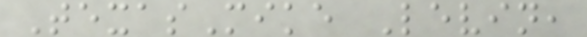TexasMike Levin,
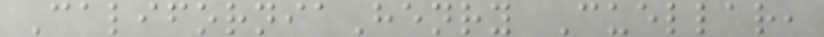CaliforniaHenry Cuellar,
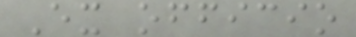Ex officio
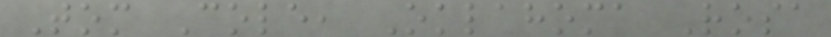Tom Cole, Oklahoma Rosa
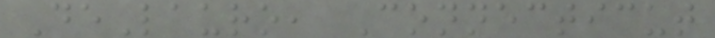DeLauro, Connecticut
